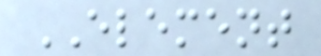ELEMENT
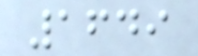1649
